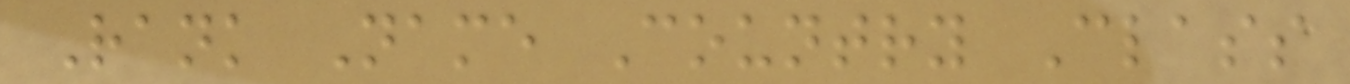Rank Name Country Class
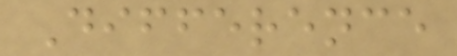Difference
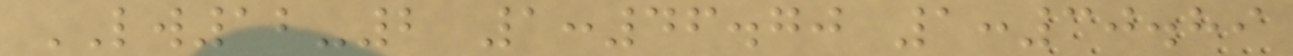LW12-2 1:46.70 1:30.89
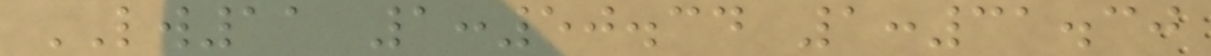LW11 1:50.34 1:31.30
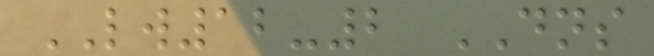LW12-2 DNS
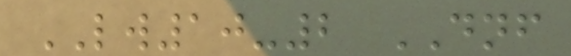LW10-2 DNF
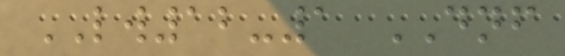LW12-1 DNF
